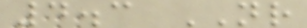4.3 NR
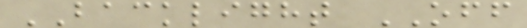BACKLIGHT OFF
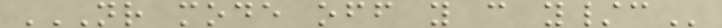NR MODE OFF Y C Y/C
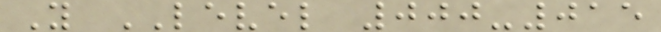Y LEVEL 000-015
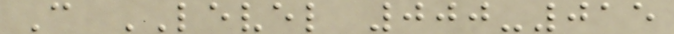C LEVEL 000-015
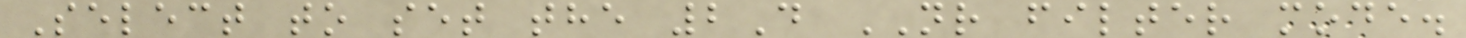Select to set the 2D NR filter mode.
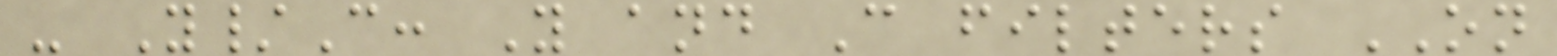- Y/C: Y and C filters ON
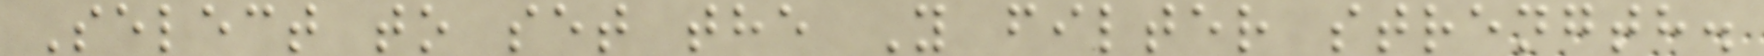Select to set the Y filter strength.
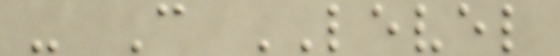- C LEVEL
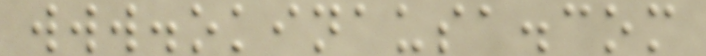www.okinausa.com
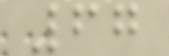67
